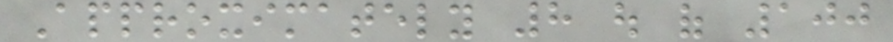Approximately 8 out of 100
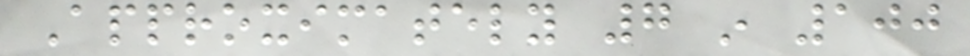Approximately 7 in 100
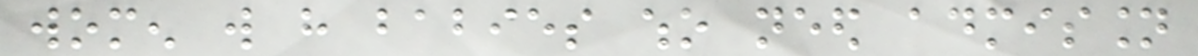women will have babies who need admission
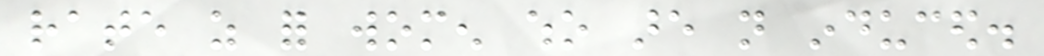rate as for women who are not induced.
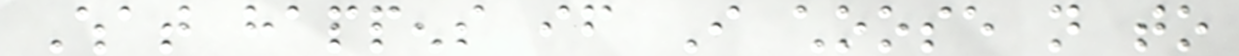What happens if I choose not to
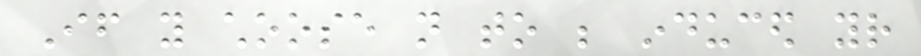If you choose not to be induced your
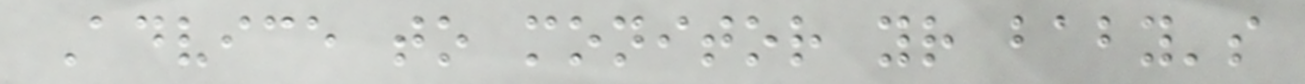Advice to monitor your baby's
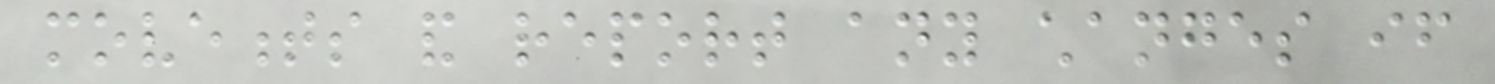movements and report any changes if
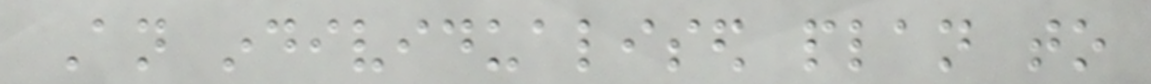An individualised plan to
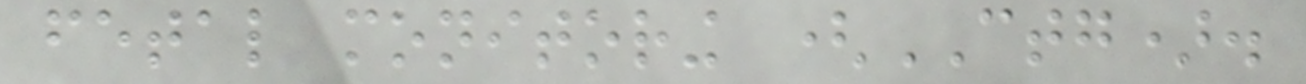fetal monitoring (CTG).
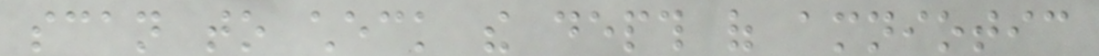scan to check the depth of amniotic
